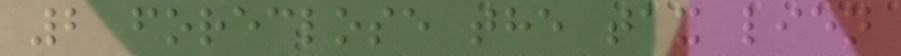2 foreclose the tax lien
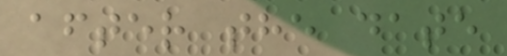after the date
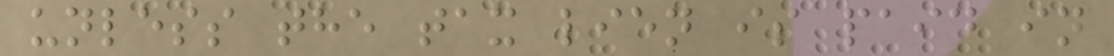unless the tax lien is paid in
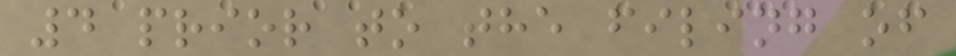4 prior to the filing of
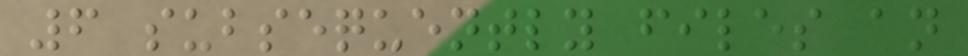6 subsequently files an
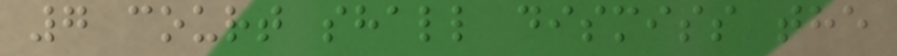7 court shall dismiss the
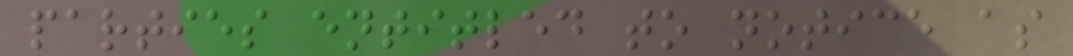parties entitled to notice as
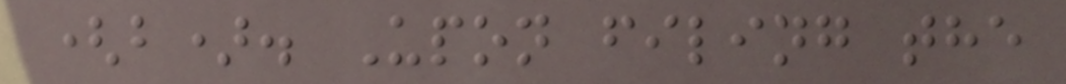(b). Upon filing the
